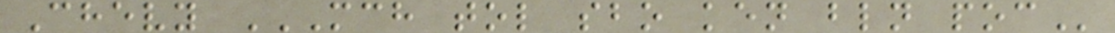Chevy MCH TOL SBO KEN BLN POC
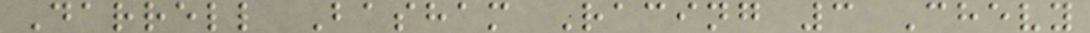Darrell Basham Racing 3 Chevy
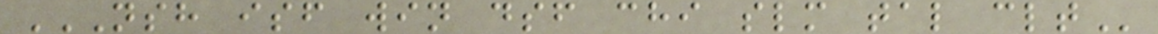NSH ISF WIN DSF CHI SLM TAL CLT
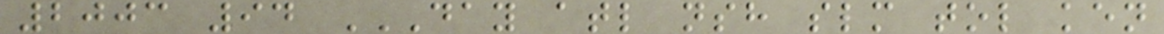2003 94 DAY ATL NSH SLM TOL KEN
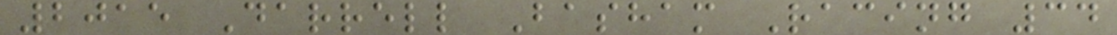2015 Darrell Basham Racing 34
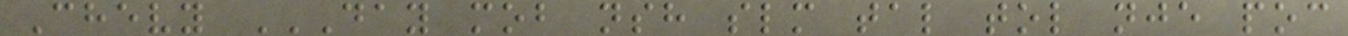Chevy DAY MOB NSH SLM TAL TOL NJE POC
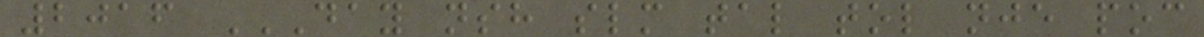2016 DAY NSH SLM TAL TOL NJE POC
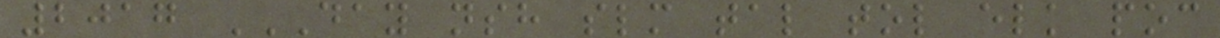2017 DAY NSH SLM TAL TOL ELK POC
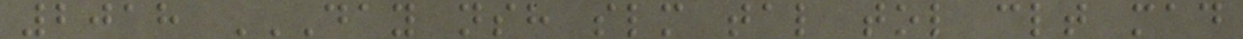2018 DAY NSH SLM TAL TOL CLT MAD
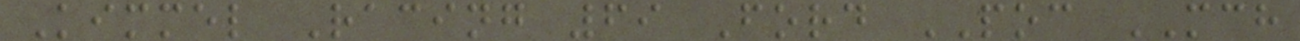Kimmel Racing 69 Ford POC MCH
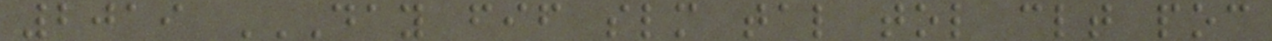2019 DAY FIF SLM TAL TOL CLT POC
